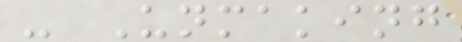- Unmaking
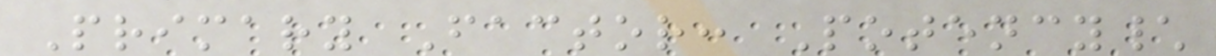Primary Factor: Potency\
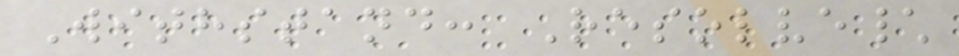Withstand: Resolve\
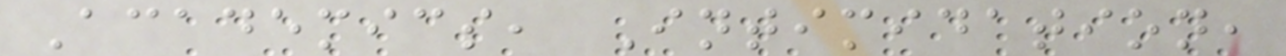Academics, Intimidation,
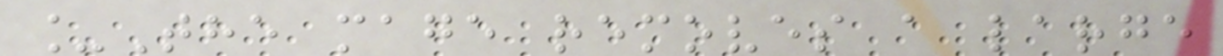_The mage removes a large
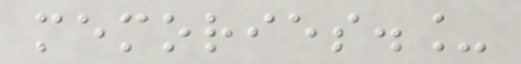memories._
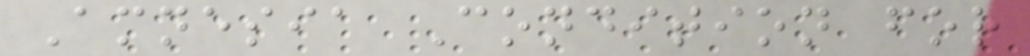Amnesia Condition for
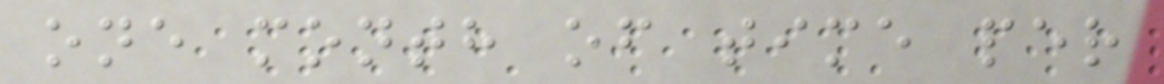one month of time per
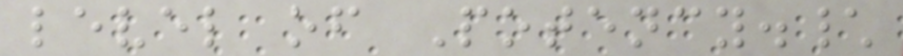level of Potency.\
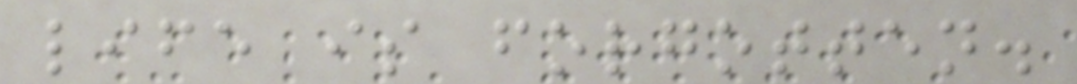life is forgotten.
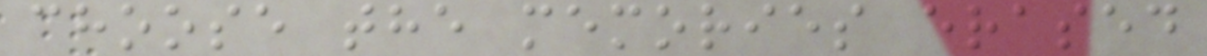choose the memories erased
